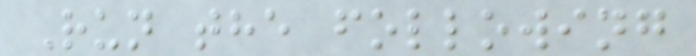Run the following
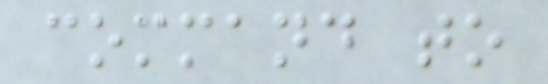command to
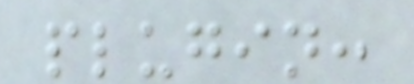plugin:
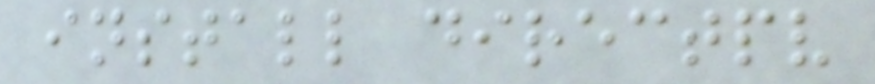install directpv
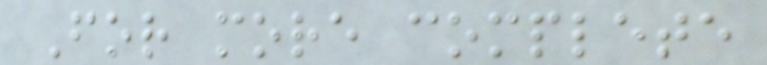For more complete
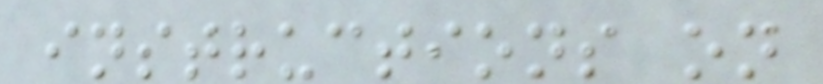instructions on
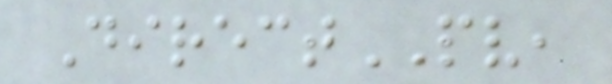DirectPV,
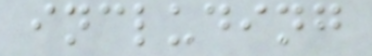including
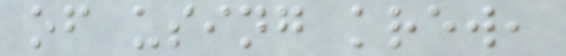of using krew,
